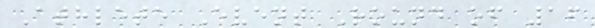Athlete Event Round of 16
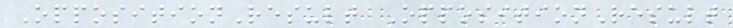OppositionResult OppositionResult
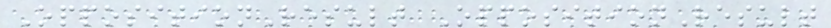OppositionResult OppositionResult
